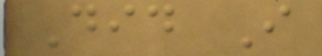Did I
